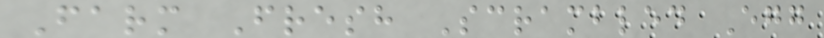Farm Fresh Scrambled Egg
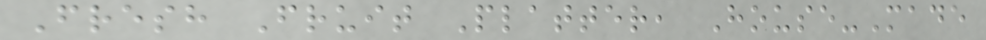Fresh Fruit Platter, House-Made
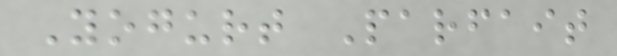Yogurt Parfait
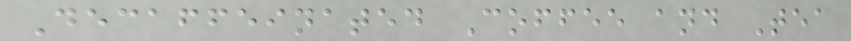Decaffeinated Coffee and Tea
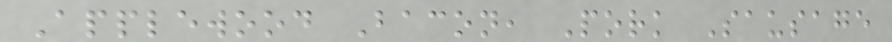Applewood Bacon, Pork Sausage
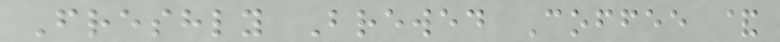Freshly Brewed Coffee &
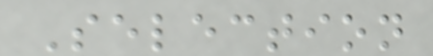Selection
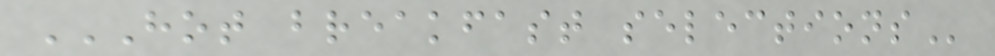HOT BREAKFAST SELECTIONS
